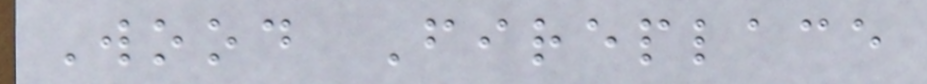Wood Fireplace
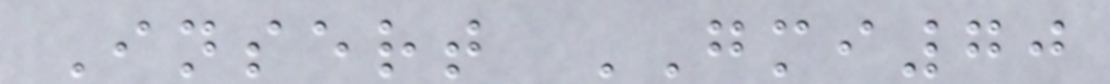Insert GMI70
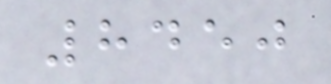8450
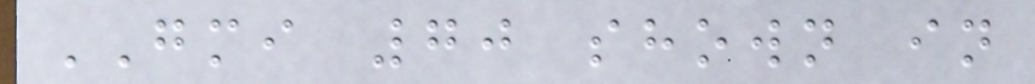GMI 70 shown in
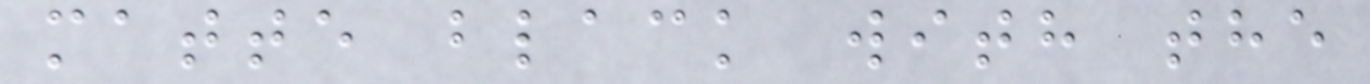matte black with the
